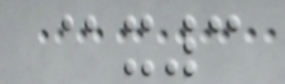@x3
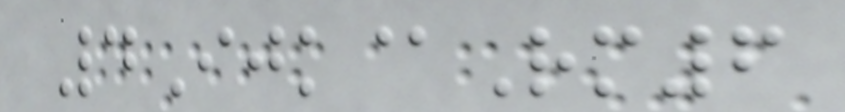4Ijk@Rm6
